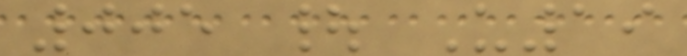005 | U19
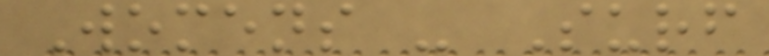Womens - Surf
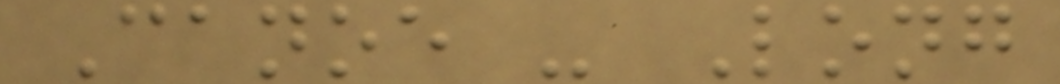Canoe - Long
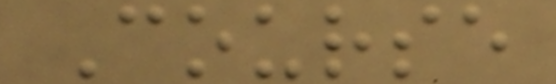Course
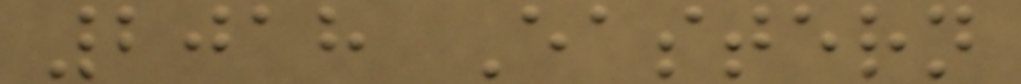2018 Eastern
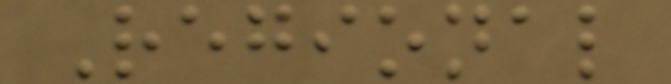Regional
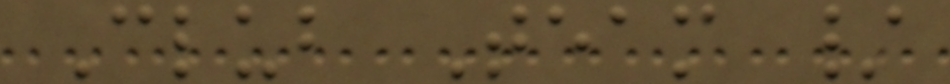Club Team /
